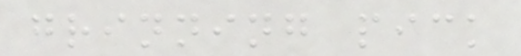grinning pick
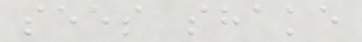sees shake
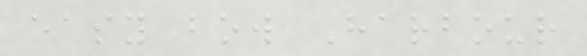easy bow Harbour
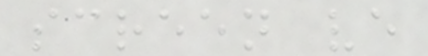screen ve
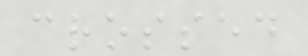crossed
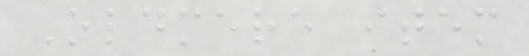Oldmere item
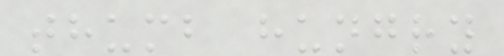thumb hungry
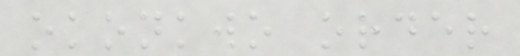okonkwo order
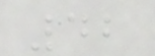42
